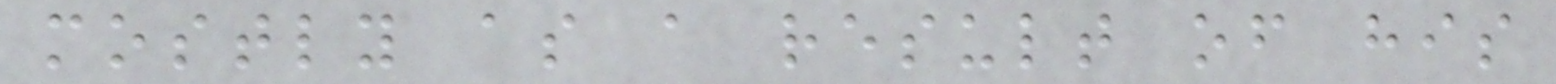mostly as a result of his
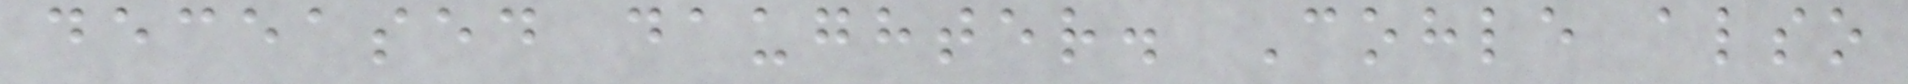deceased daughter. Cohle also
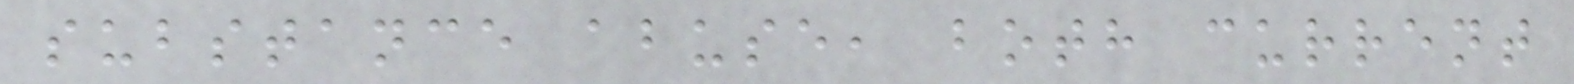substance abuse, both current
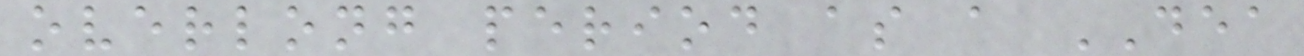overlong period as a DEA
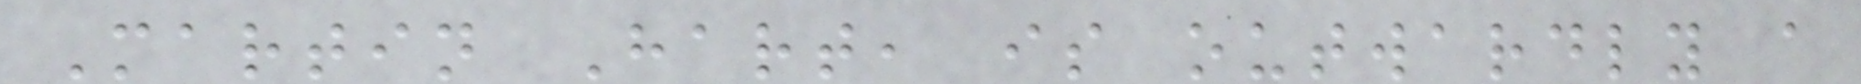Martin Hart, is outwardly a
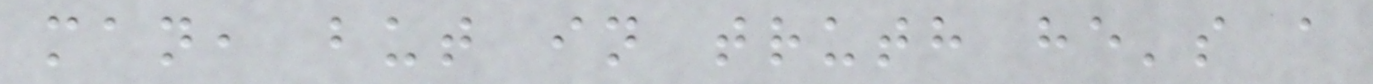man, but in truth he's a
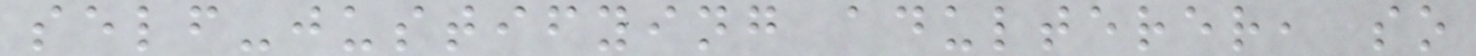self-justifying adulterer, so
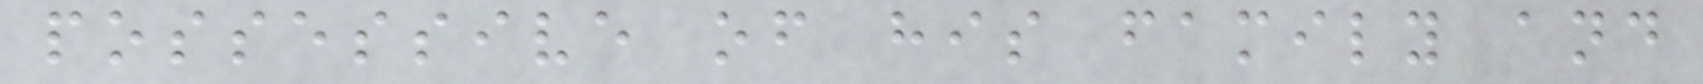possessive of his family and
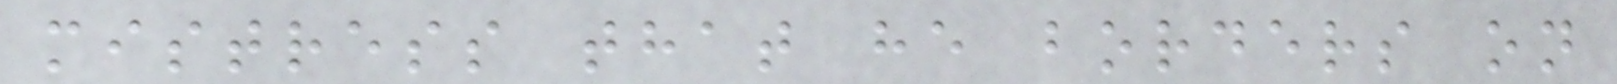mistress that he borders on
